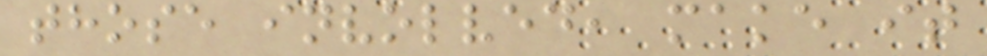those involved, make it
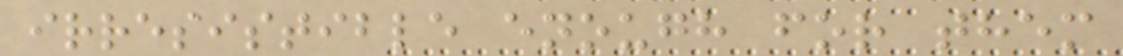irresistible enough for them
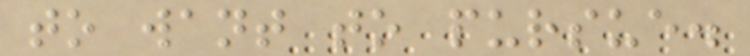to want to pursue.
